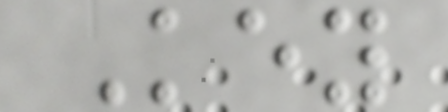Key
